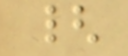{
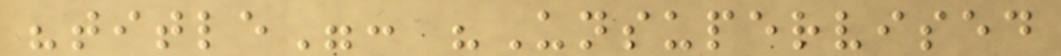"title": "Unsupervised
